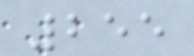255
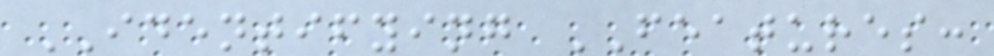IDENTIFYING FEATURES:
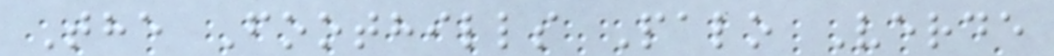The Foothills Palo Verde
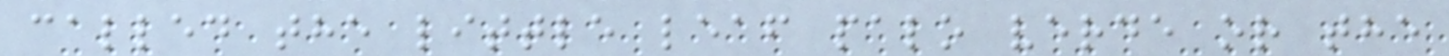called the little leaf palo verde or the
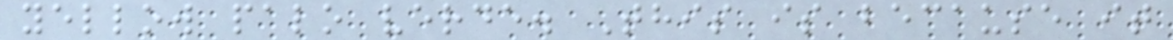yellow palo verde. This is because it
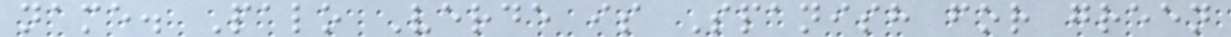name. Palo Verde is Spanish for green
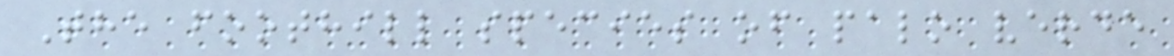The foothill species of palo verde
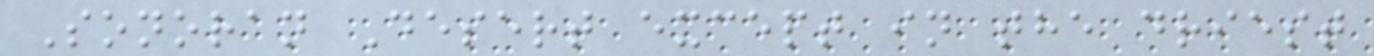Sonoran Desert except in the driest
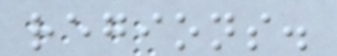regions.
